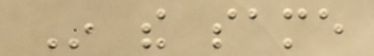In the same
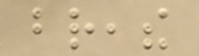breathe
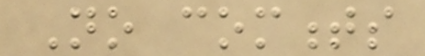No comments
